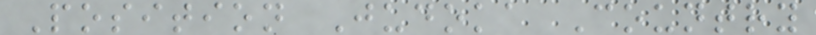Position Judoka Country
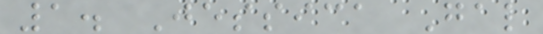1. Jessica Gal
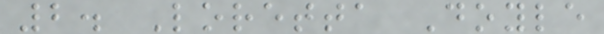2. Loretta Doyle
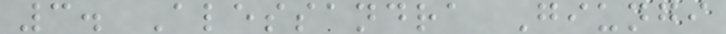3. Alessandra Giungi
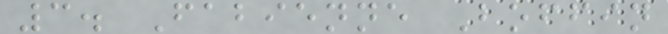3. Fabienne Boffin
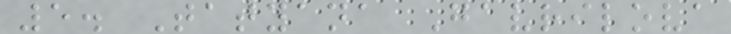5. Tatyana Gavrilova
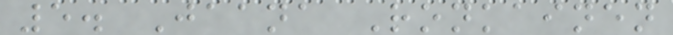5. Jaana Ronkainen
